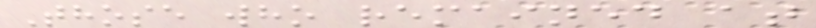Those who remained at
